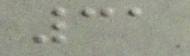31
